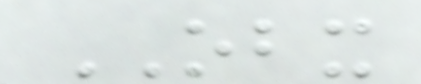OBX
